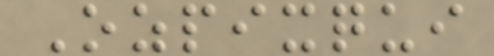Ozpixqui
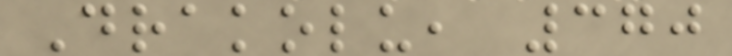Drakolu, 370
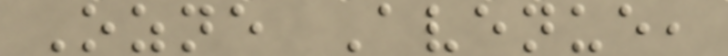Ozne Avenue,
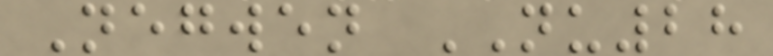Negwen NU28
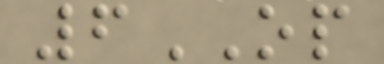6OP
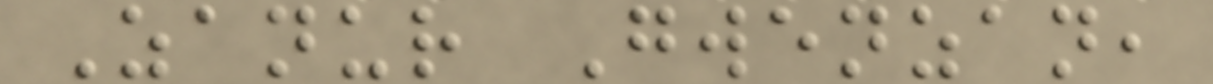Zanur Gwenzan,
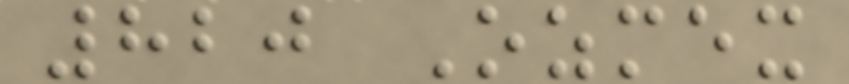820 Ozmex
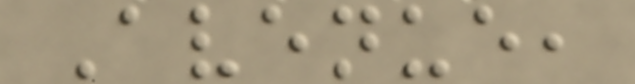Avenue,
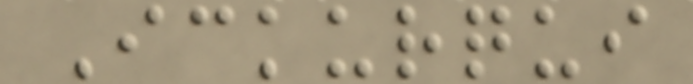Ickurqui
